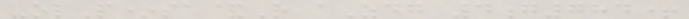-olP*sa&R aZdg 4g784+
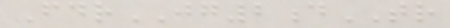FdrJG2dTR
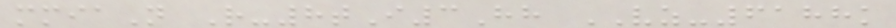mmiaN R-8tI3Hh VZ-6188k
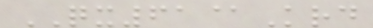QX61@Krd
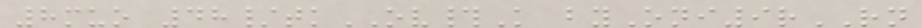8muo 48/tkOV#K byOni9rRN
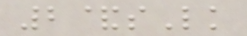2&sLk
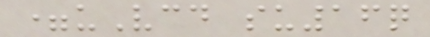=uVcd su16q
